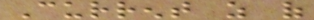Current as of
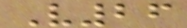V26
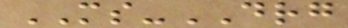MS-DRG
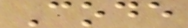Code
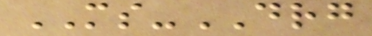MS-DRG
